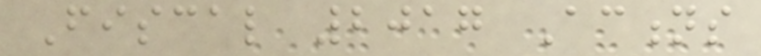Fiscal 2017 Actions
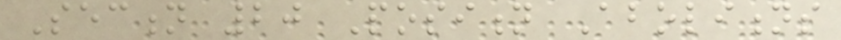Section 20 Position Abolitions
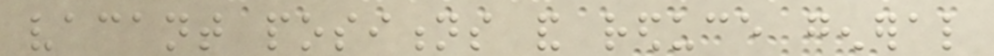vacant positions and reduce general
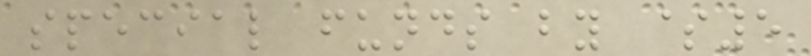special funds by $5
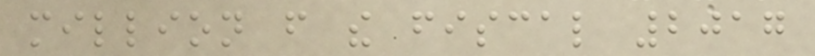million from the fiscal 2017
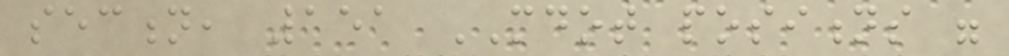section, 151 MDOT positions were
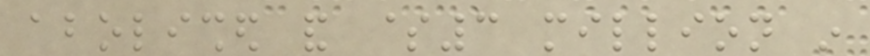abolished and $3 million in
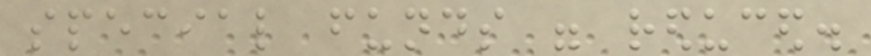special funds were reduced.
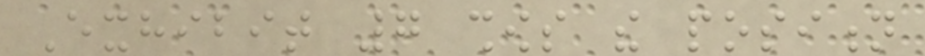Exhibit 7 shows the position
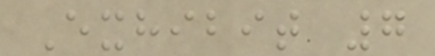Exhibit 7
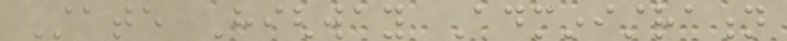State Highway Administration
